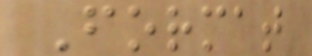Format
